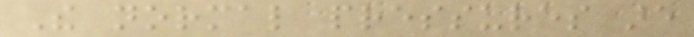The normal pressures are
